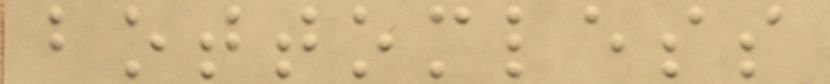bottomless
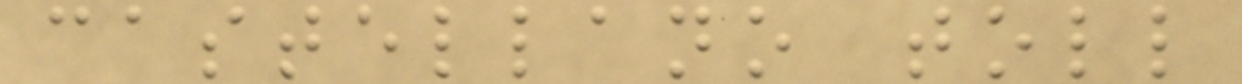castellano toll
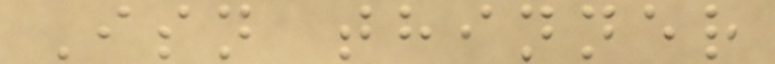Isn thinner
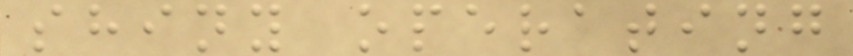shiny operating
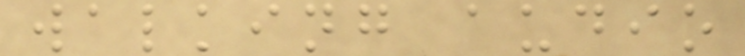walking audio
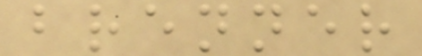brenner
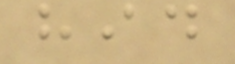hid
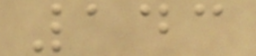143
